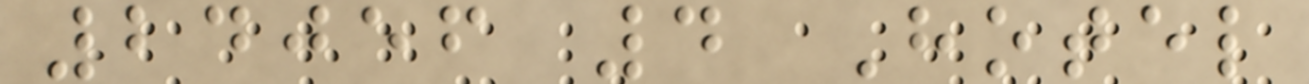24056 4 Hotel
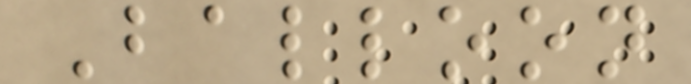Balloon
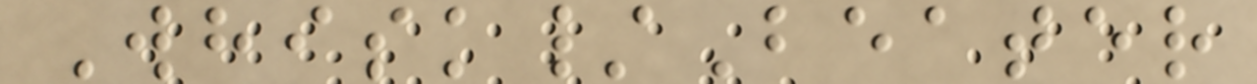Whisk/Beater
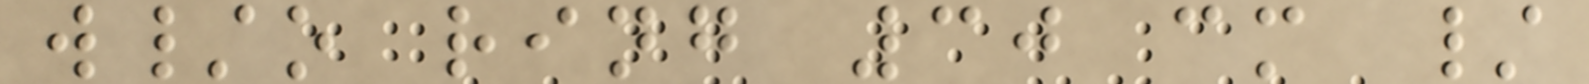w/o ring 30 cm /
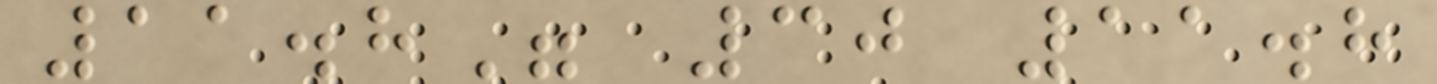11.8" 30 11.8
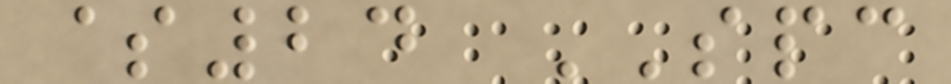$24 SPC
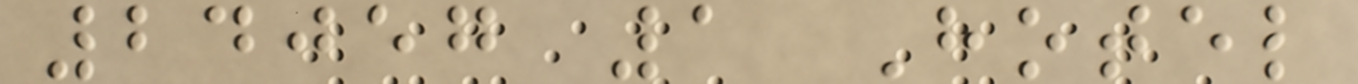24057 1 Hotel
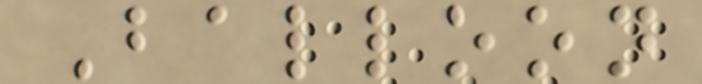Balloon
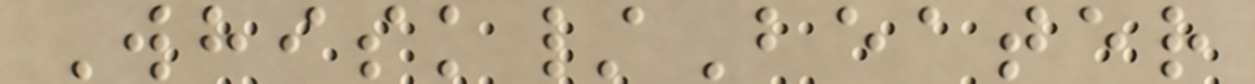Whisk/Beater
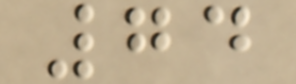74
